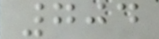704
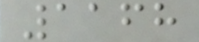1168
